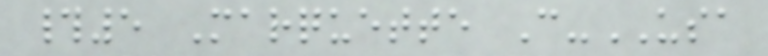#5 Marquette C-USA
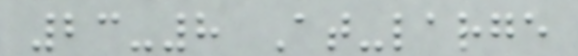23-8 At-large
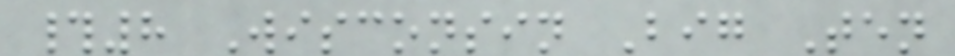#8 Wisconsin Big Ten
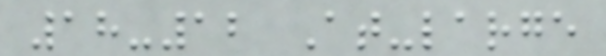18-12 At-large
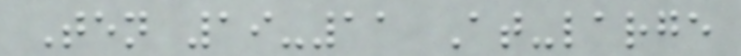Ten 19-11 At-large
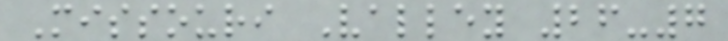Missouri Valley 26-7
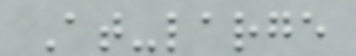At-large
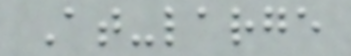At-large
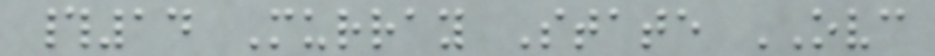#14 Murray State OVC
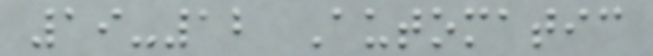19-12 Automatic
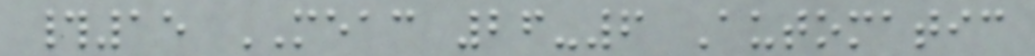#15 MEAC 26-6 Automatic
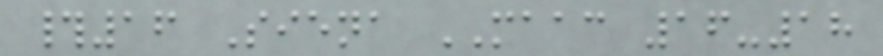#16 Siena MAAC 16-18
